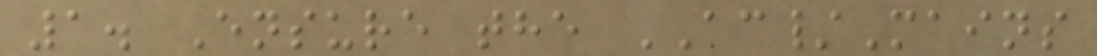1. Ensure the AC/Mains
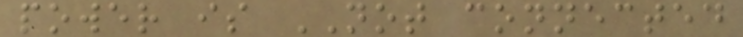power is NOT connected
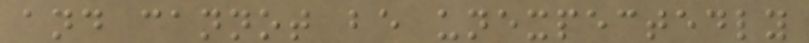and cannot be unexpectedly
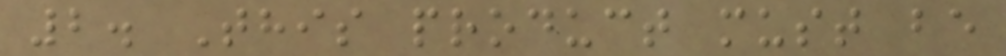2. This product must be
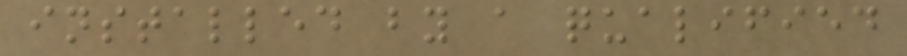installed by a qualified
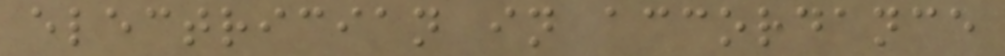electrician in accordance
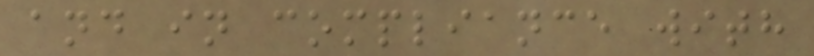and in compliance with
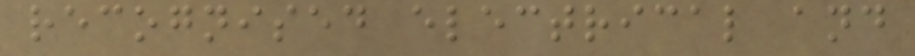recognised electrical and
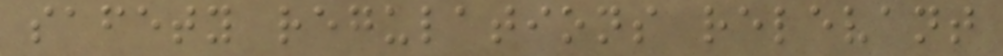safety regulations relevant
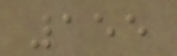155
